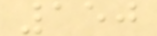150
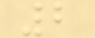2
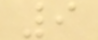9
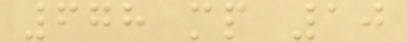678 mp 10
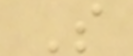S
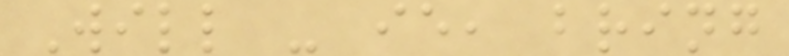Will - ie, bring
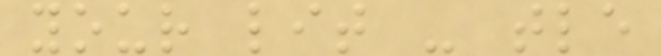your lit - tle
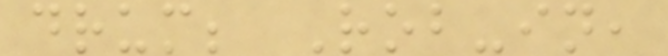drum; Rob-in,
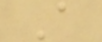A
